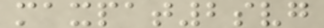maxpat2svg
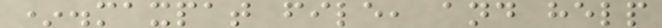*.maxpat file, and help
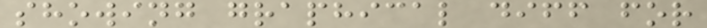showing graphical diff for
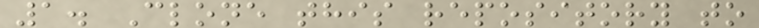1. Clone this repository to
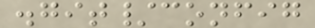.git/config
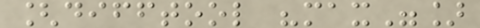[difftool "max"]
